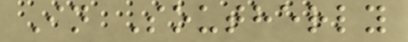In Southerly
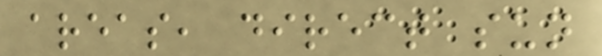areas, direct sun
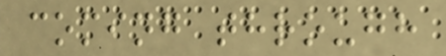coming through
